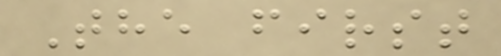The first
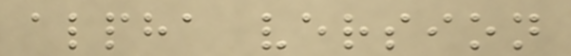alpha version
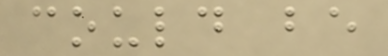could be
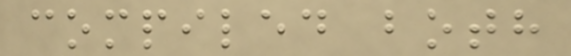compiled both
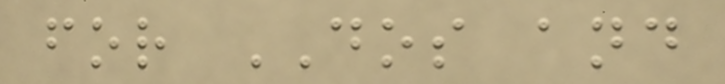for DOS and
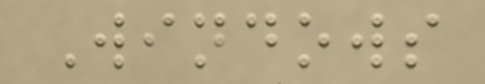Windows
